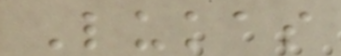Lukas
